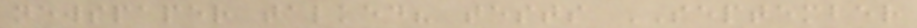newspaper talked? tests SEPTEMBER
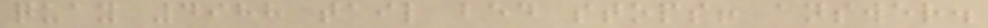quay 4988 tail bed stops! answer.
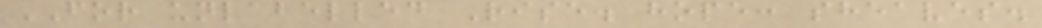FOR unlabelled Rise. hope: sheaves.
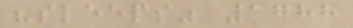"sleeps" 1788
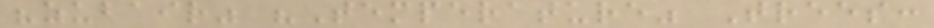"zubair" "Temperature" Trees:
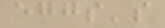eggs's
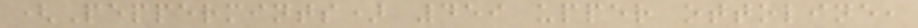(Peppermints) 459 upper ottoline,
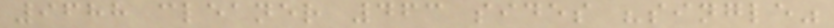9688 cleaner 463 sides "single"
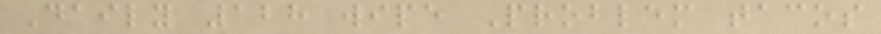Daily 128 wipe Problem tacos
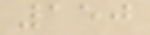150
